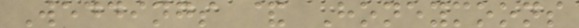Weddings & Honeymoons
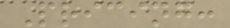Pricing:
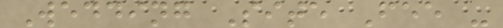Wedding Site Fee -
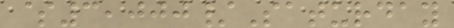$3,000/Saturday
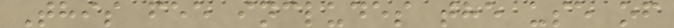This fee includes the use of
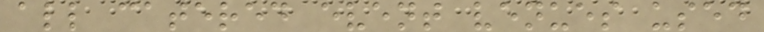all catered event venues used
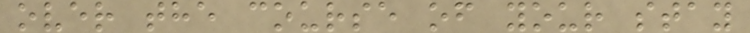over the course of your stay
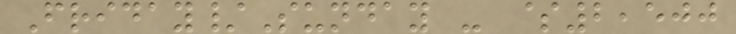Friday/Sunday - $2,500
